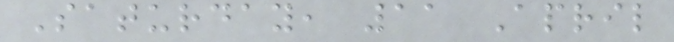Saturday, 11 April
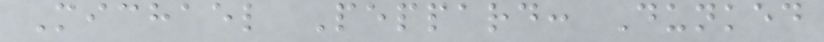Michael Peppard: Dunked
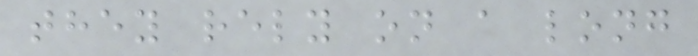they rely on a long
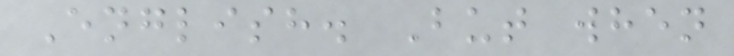English. But when
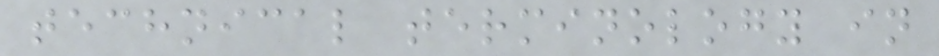technical terminology in
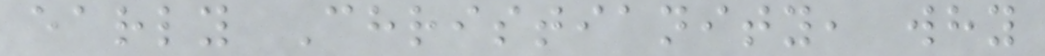early Christianity, why
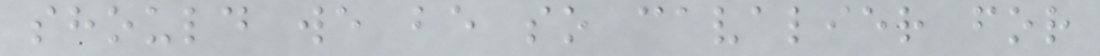should we be so cavalier for
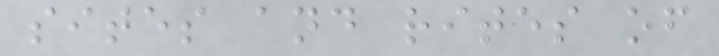sites and rites of
